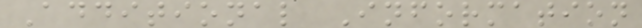Additional Information
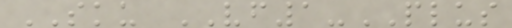SKU VF1-PLUS
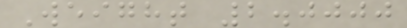Weight 2.0000
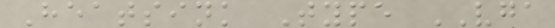Heatsink Type VGA
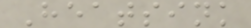Heatsink
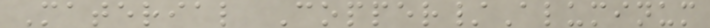Material Copper/Aluminum
